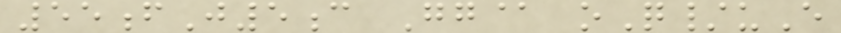55fJ5c Gg@ oQ/uE
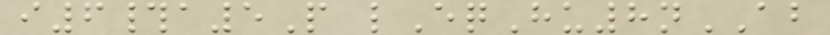i6#a5P lEqHu8nAB
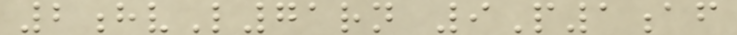2hvL71rn 9P1af
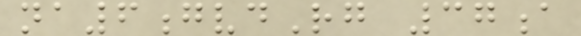na6gvdRg 37a
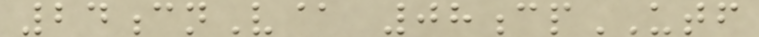24cnV@ 08cpUTF
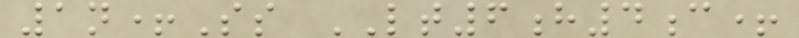1n+Ss LT6h4c+
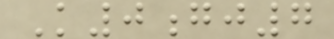K0gj7
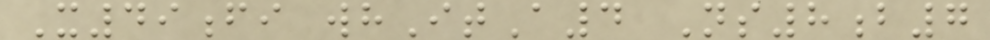X49fi whItA4 Ns8b7
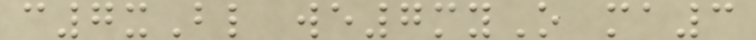c7xBl we7myO ma3
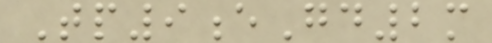Tp9eGd2m
